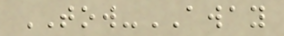TOW-AWAY
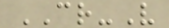CR-V
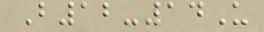B12-14U
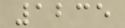1235
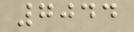7044
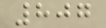807
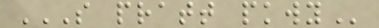S PRATT PKWY
